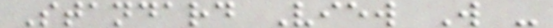Standard View W -
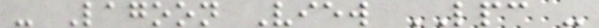- Lagoon View LPC -
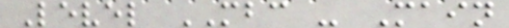Level MBC - Main
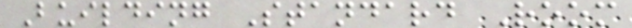Building Standard Room
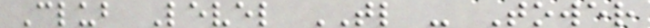Club Level TL - Tower
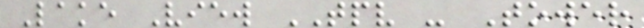Lake View TPV - Tower
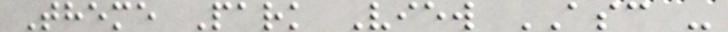Theme Park View ASC -
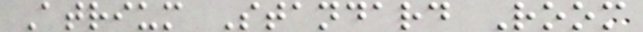Atrium Standard Room
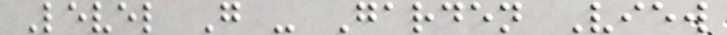Level G - Garden View
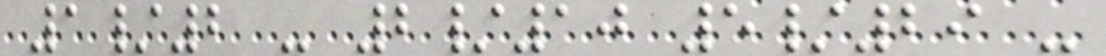1/2 - 2/10 5/29 -
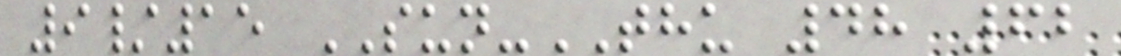9/15 SUN-THU 48 62
